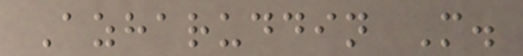Azharuddin M.
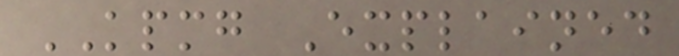KPMG Explained
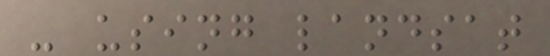- using landsat
